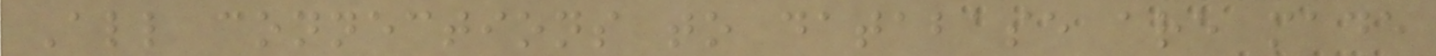All connections to database are made
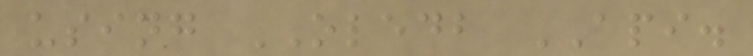using OLEDB API.
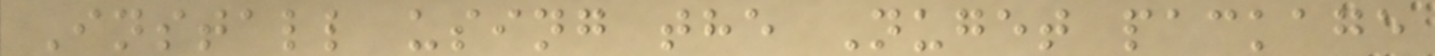Install using the Nuget package
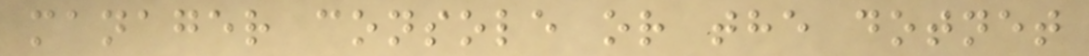manager console or the dotnet
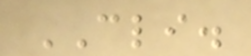CLI.
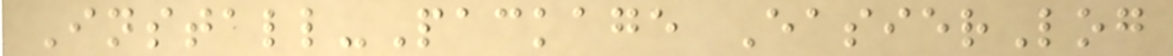Install-Package EasierLog
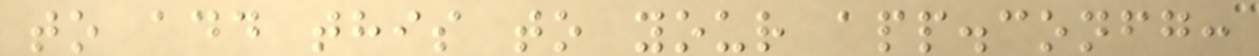to add this to your app.confg:
